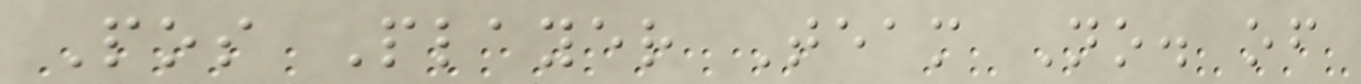Pos Player Team No. of
